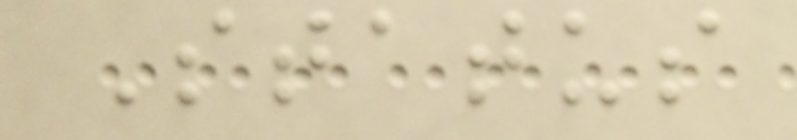Status
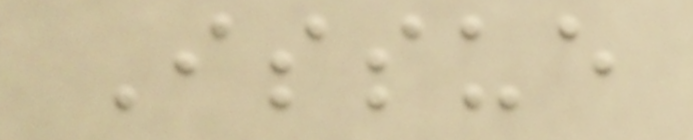Issue
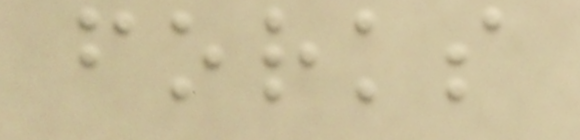forks
